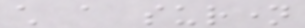child a surname
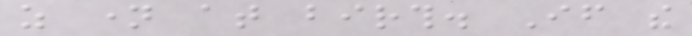as name at birth. If the
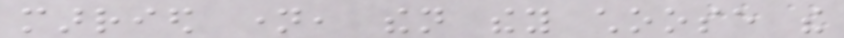married name, then they choose the
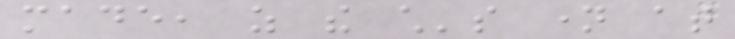made, as the child's name at
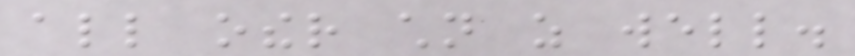all other children as well.
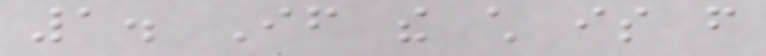1. If the child is from
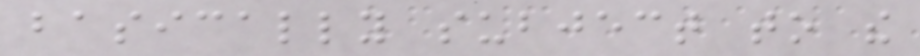basically subject to the
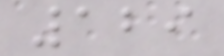129
